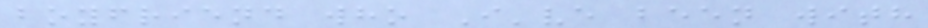boyfriend who I've been with
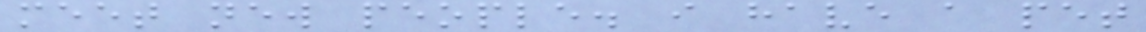meet new people. i have a pet
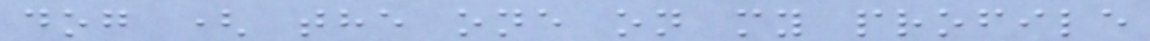dog ( the one on my profile
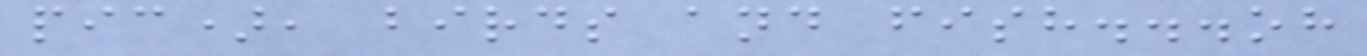pic), birds and fish...oh
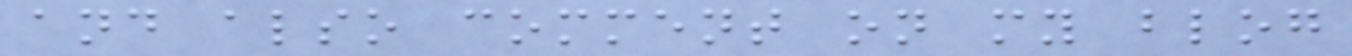and also comment on my blog
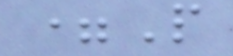=P
